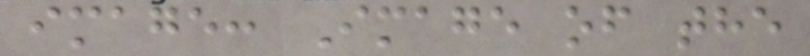image: Image of the
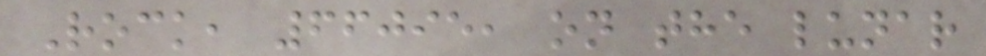Rock, 66095, on the lunar
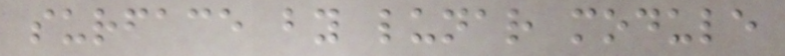surface by lunar module
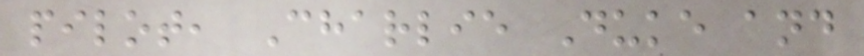pilot, Charlie Duke and
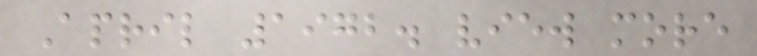April 1972. view more
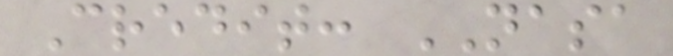Credit: NASA
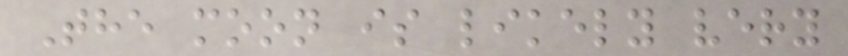The moon is likely very
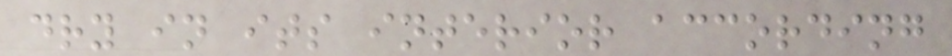dry in its interior according
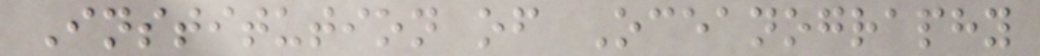Institution of Oceanography
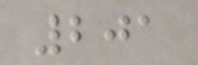201
